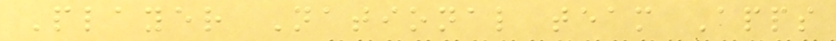Player National team Apps
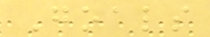Goals
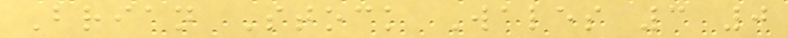Brian Stock Wales 3 0
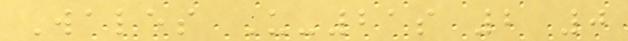Wales U-21s 2 0
